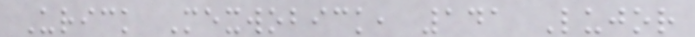Urick Mexwobick, 141 Lujor
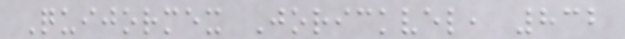Quijormex Jorickvel, 832
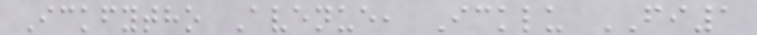Ickfytho Avenue, Icklu FI1
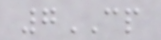7CP
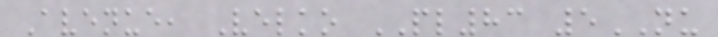Avenue, Velko PL83 5NU
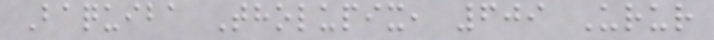Baquiba Tholupix, 609 Urur
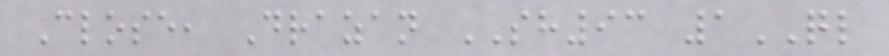Close, Drazan SH93 1QL
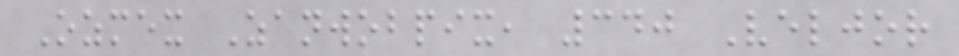Ozmex Zanwobpix, 340 Veljor
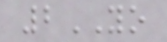2YO
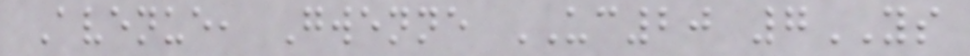Avenue, Gwenne UC20 7YS
